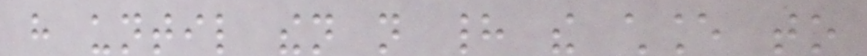have until then not had the chance to
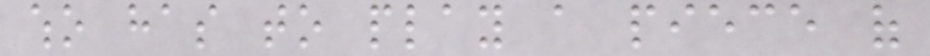who has to play a piece of
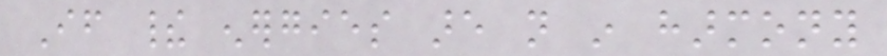If their energies are not in harmony
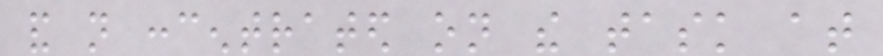and not concentrated on the task at
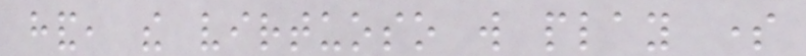hand, the virtuoso will play some
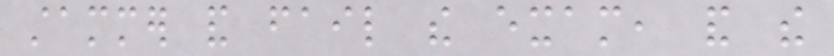stammer and fail the exam, and the
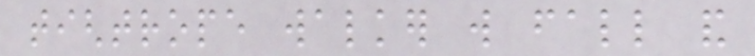tightrope walker will fall and
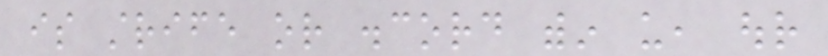is strife or discord within us, our
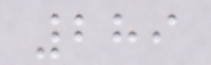289
